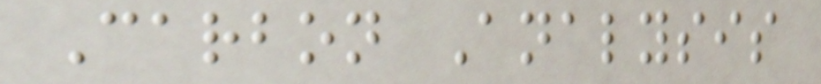Carbon Analysis
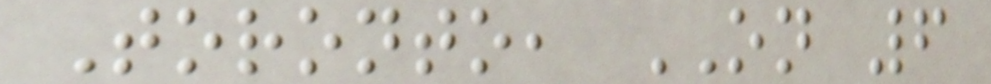Toronto, ON 6
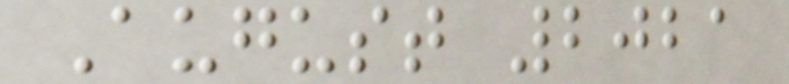August 2021
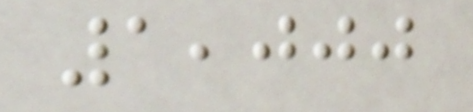1,000
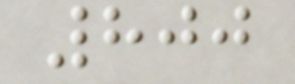800
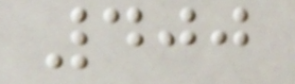400
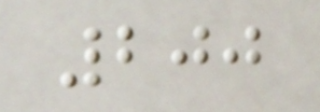200
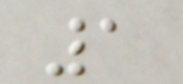1
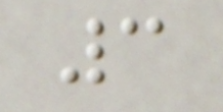3
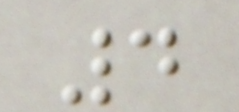4
